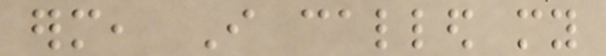erm, I called my
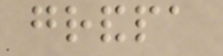grandpa
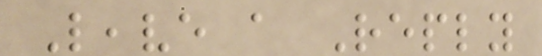Leave a Reply
